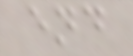end
